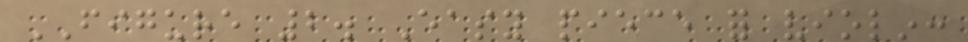FIGURE 2. Easy piece for violin:
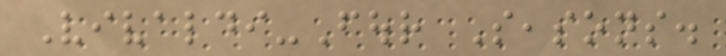Vivaldi-Four Seasons.
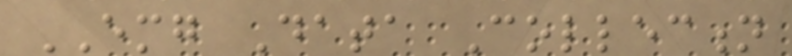EMG Data Collection
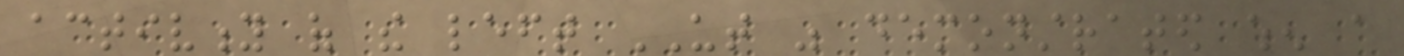activity of the left UT was demonstrated when a
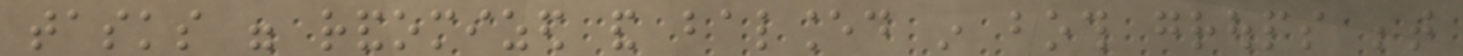tasks were randomized and balanced in both groups between
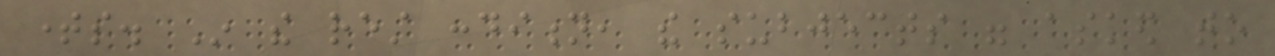times. In the rest condition, the subjects were asked to
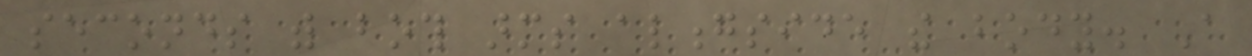seconds with both arms alongside the body. A
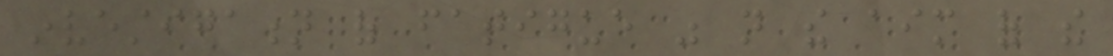investigation of fatigue was not the aim of the
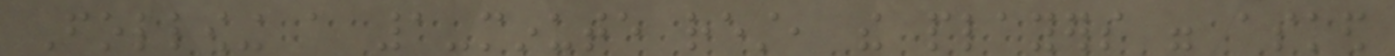Following a 1-minute rest, the players were asked
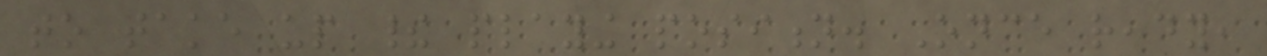to take up their playing position. Once ready,
